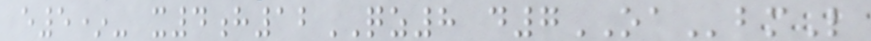e5*- x4h12QZ8 d7OAbmL
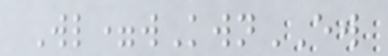Wl=wKwnEW
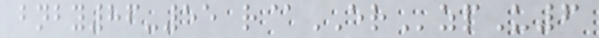bnby86-55 r@ERzpU6
